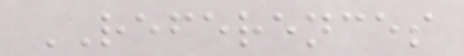REFERENCES
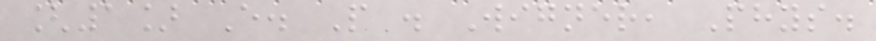[1] E. P . Wigner, Phys.
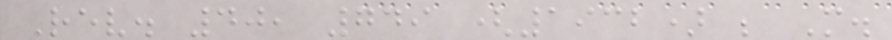Rev. 40, 749 (1932) ; M.
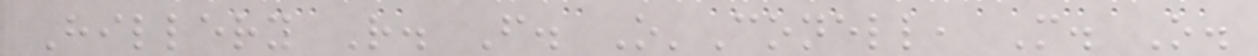Hillery R. F. O'Conell, M. O.
